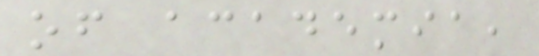of academia,
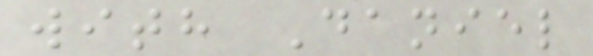with Daniel
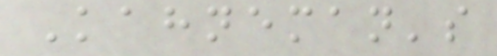Kahneman's
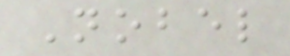Nobel
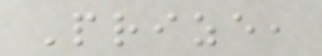Prize,
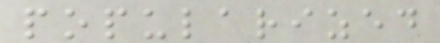popularized
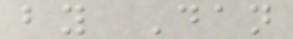by Dan
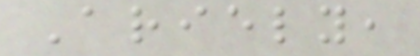Ariely,
